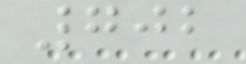702
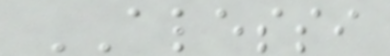ALESSI
